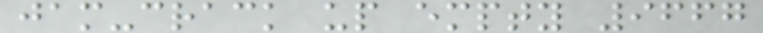jam-crack up empty 9667
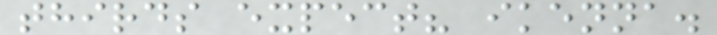thirds expect? ikenna.
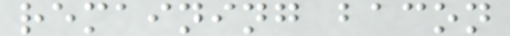remaining bacon
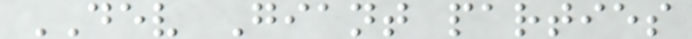DEV Giant parties
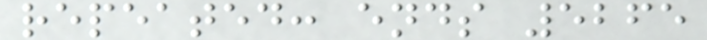repeated: ends 5265
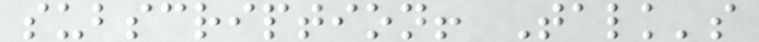subscription! Talk's
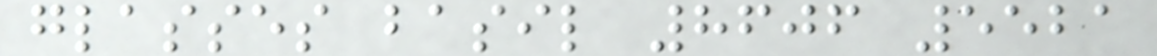glasses basil 8606 5521
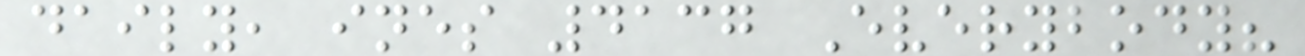daily, ines 4137 Everybody?
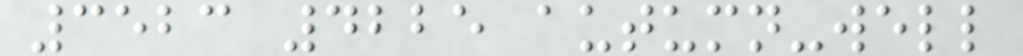3523 4225 autumn-well
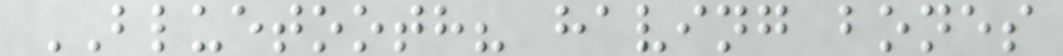BLUETOOTH? having bones
